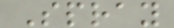Spray
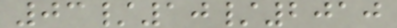03/10/2010
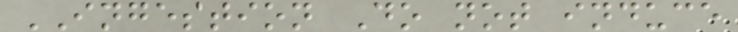INGESTION Do not induce
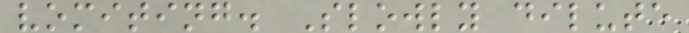vomiting. Slowly dilute
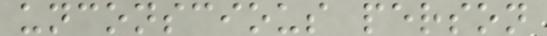unconscious person
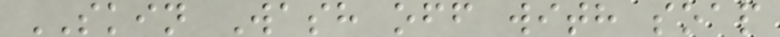SKIN Wash off with soap
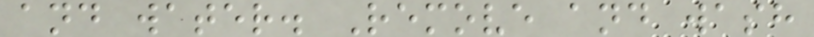and water. Remove and wash
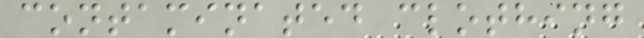contaminated clothing
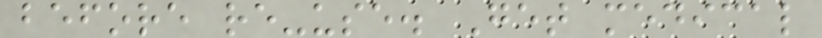before re-use. Get medical
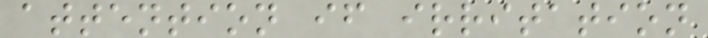attention if irritation
